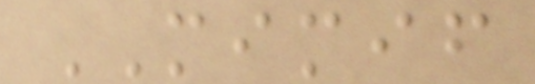MIMIF
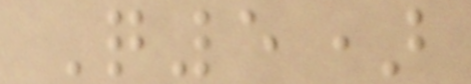Q5)
